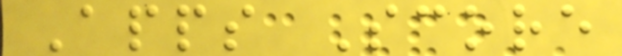Apps Score
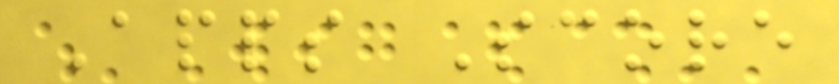Apps Score
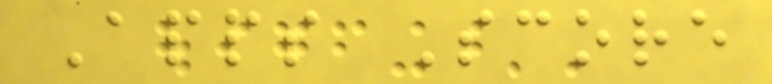Apps Score
